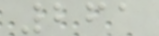261
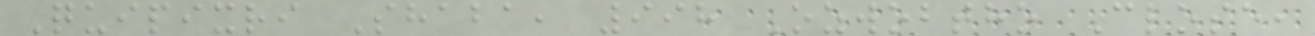Quipixri Shaba, 998 Ozwobtho Close,
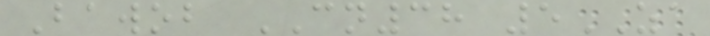Bawob CN38 5ZA
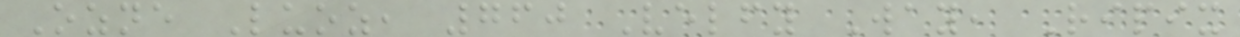Ozne Luoz, 760 Velfy Way, Ripix
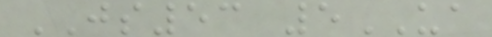JS53 5UA
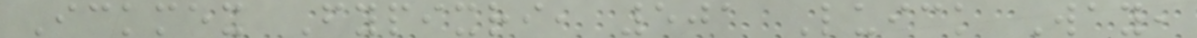Ickmex Fypixri, 501 Luick Way,
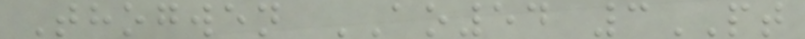Thogwen AO54 3PT
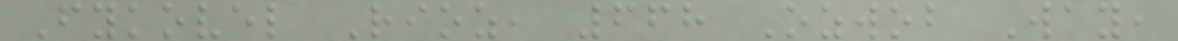Fykovel Rioz, 668 Ozwob Way,
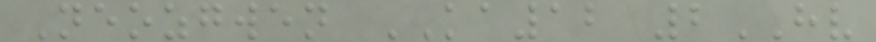Neozgwen KA12 2HV
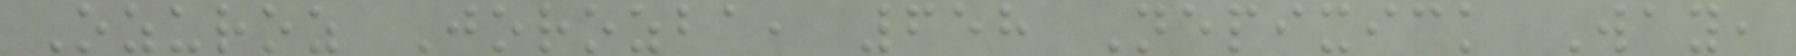Ozuroz Jorozba, 658 Nepixick Way,
